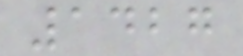1427
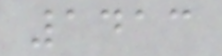1413
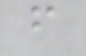f
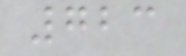723
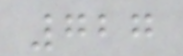727
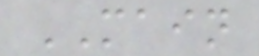MAIN
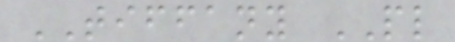TIFFANY PL
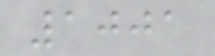1001
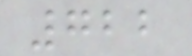722
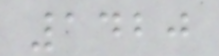1420
